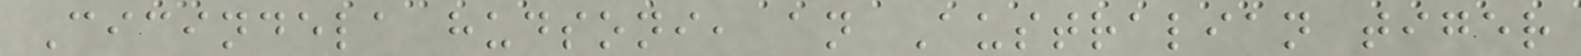Cicindela hudsoni, an Australian tiger
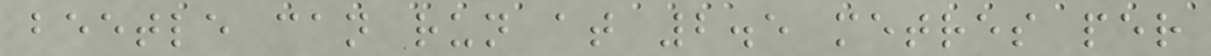beetle can run at 2.5 metres per
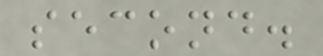second.
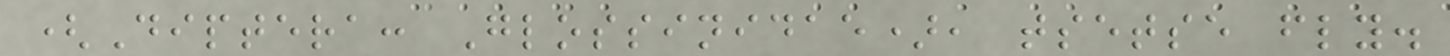(Diptera: Glossinidae), tsetse fly.
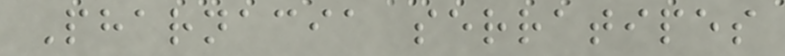Pharnacia serratipes
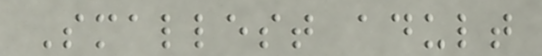Smallest adult
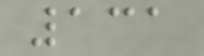131
